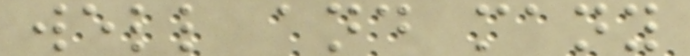well and many
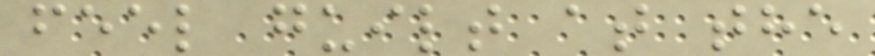feel guilt at the
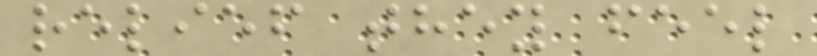relief they feel
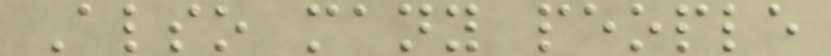Also many people
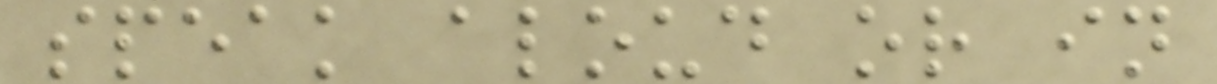speak aloud or in
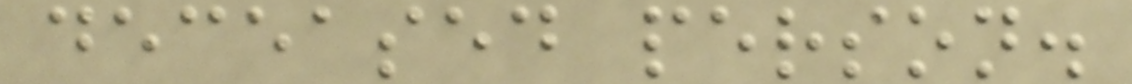deceased person.
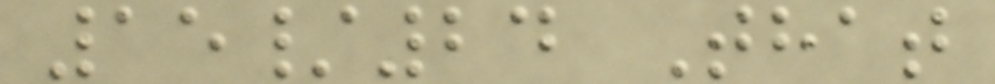15/24 That
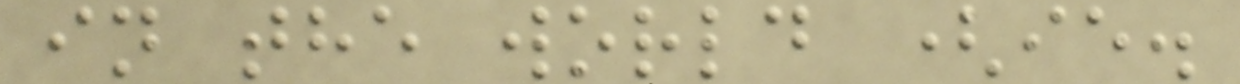in the world (ie.
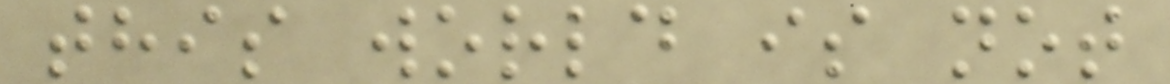this world is not
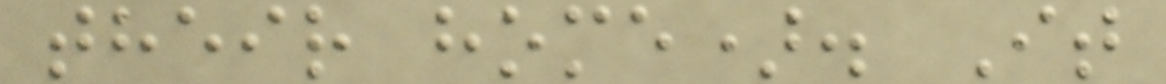their home). It
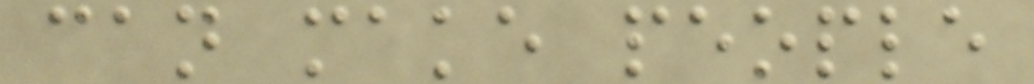can make people
